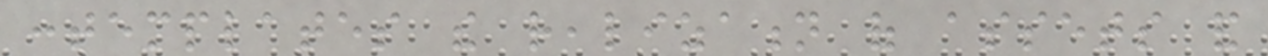contemplates the realization of assets and
